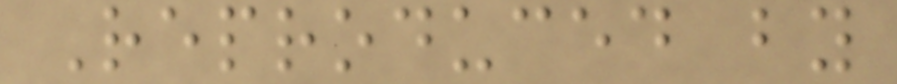Reproduced by
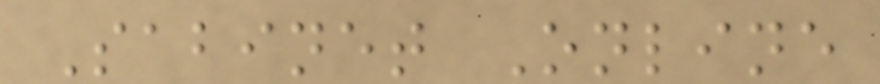Sabinet Online
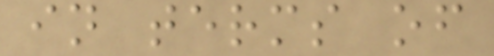in terms of
